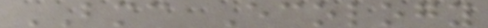BMC Ecology
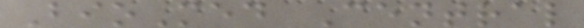BioMed Central
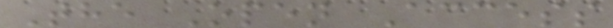The Open Access
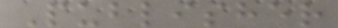Publisher
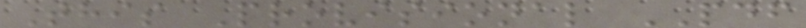This Provisional PDF
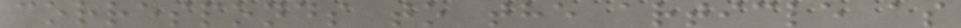corresponds to the article as
